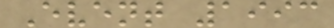Event 1993
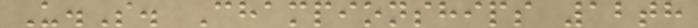U.S. Championships 12th
